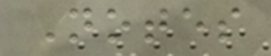Notes
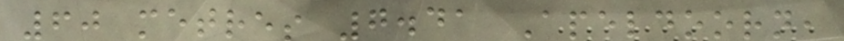60 metres 7.41 Apeldoorn,
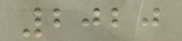2020
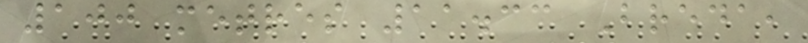100 metres 11.33 Breda,
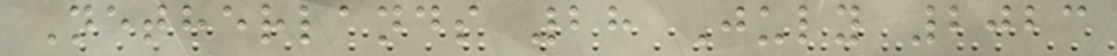Netherlands 28 July 2023
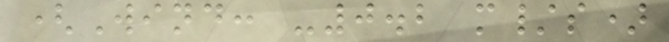(Wind: -0.2 m/s)
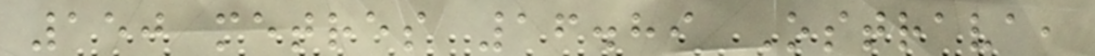150 metres 16.89 Ostrava,
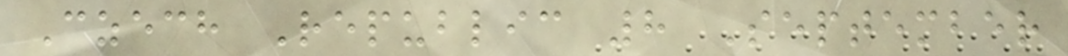Czech Republic 8 September
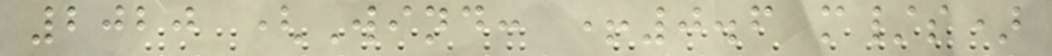2020 (Wind: +0.6 m/s)
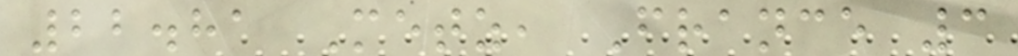22.81 Metz, France 3
